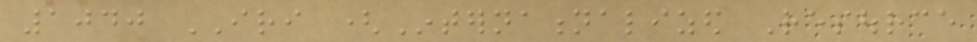1040 IRI (Internationalized Resource
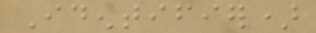Identifier)
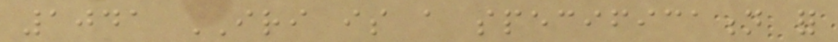1041 IRI is a specification for
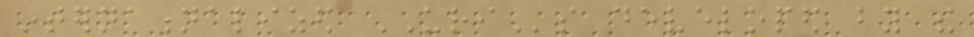internationalized URIs developed by the
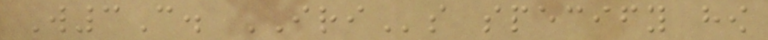W3C. IRIs specify how
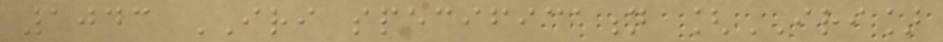1043 IRI specification [IRI]
